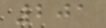201
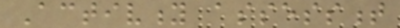Activity assessment
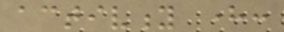activity here:
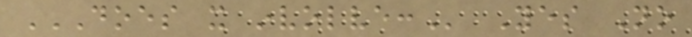DOES IT INVOLVE: Yes No
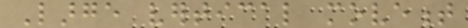Large vertical movement
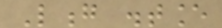Long distance
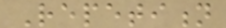Repetition
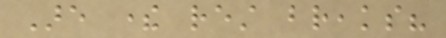Are there rest breaks?
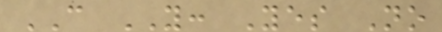CAN YOU: Yes No
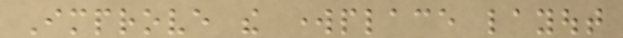Improve the workplace layout
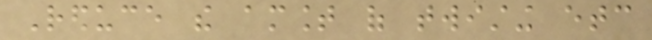Reduce the amount of twisting etc
